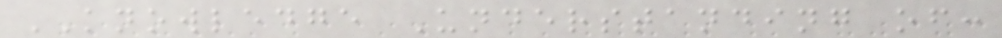KNOWLEDGE Understanding of:
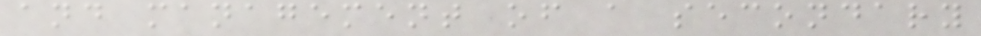and management of a secondary
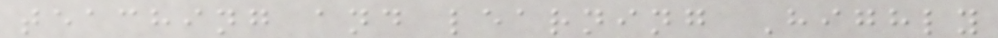teaching and learning Highly
